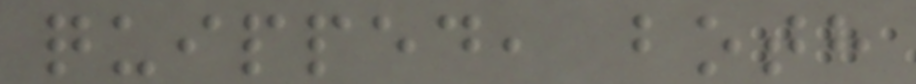quipped, both
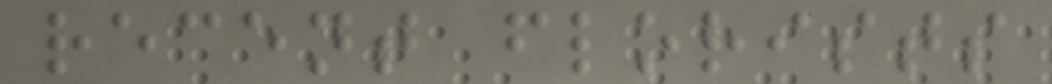recent florists
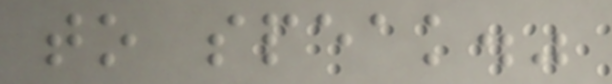to speak."
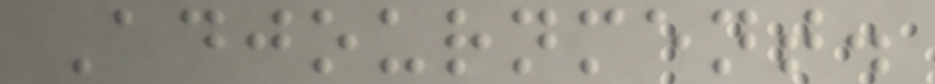Adjournment.
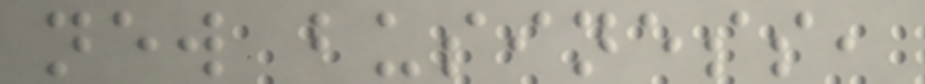new business,
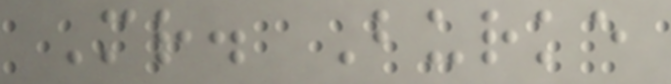Mr. Burke
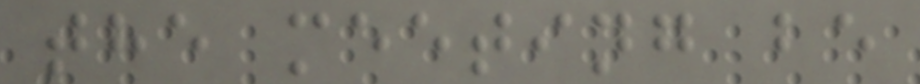the meeting be
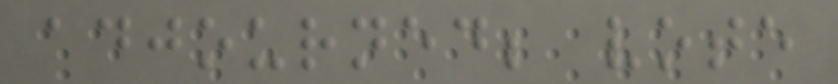adjourned; vote
